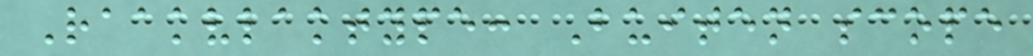Raakvlaktype: Buiten scope
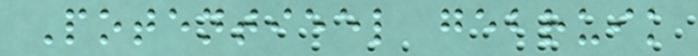Potentieel gebruik
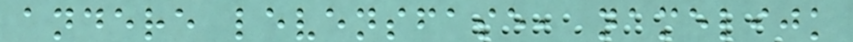andere levensfase, namelijk
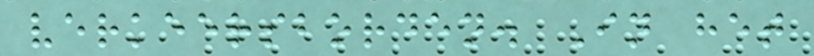verkeersborden. In het
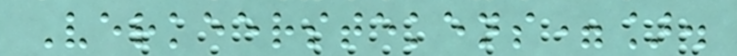Verkeerstekens=].
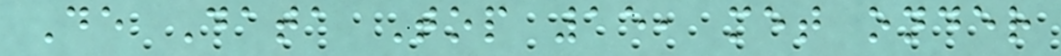De Data Top 15, met onder
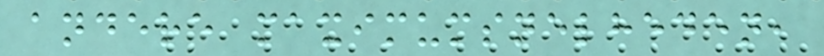andere maximumsnelheden,
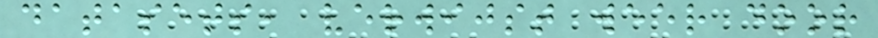datasets, verwijst weer door
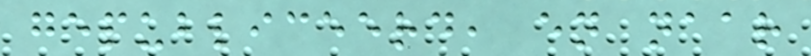gepubliceerd, en naar
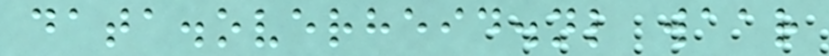data.overheid.nl waar
